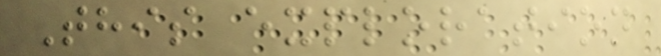This exploration
